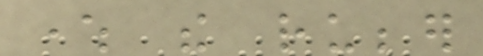where the rubber
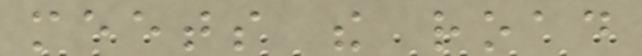meets the road
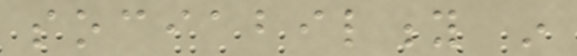sociability in
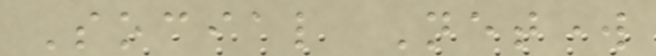Social Network
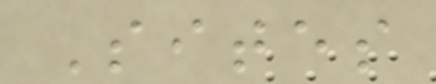Sites
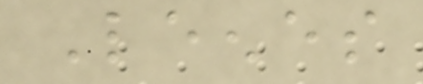Leenes
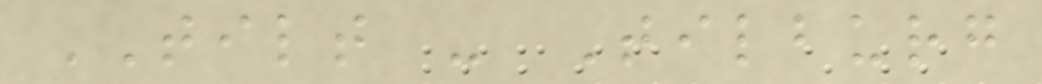TILT - Tilburg
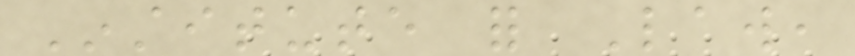Institute for Law,
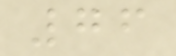76
